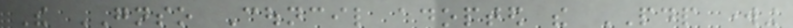The GNSO Council adopted the PDP working
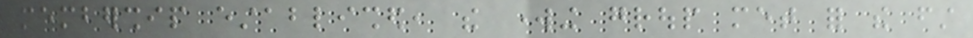membership established, the working group met for the first
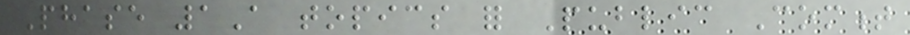Phase 1A topics for Public Comment
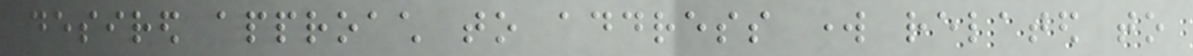desired approach to address work related to
